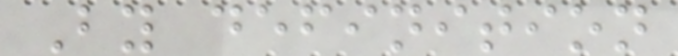By definition
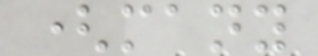(many
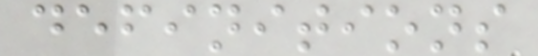definitions
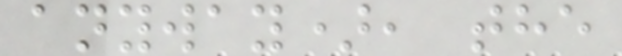anyway), the
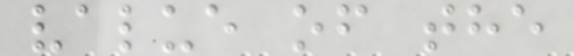value of the
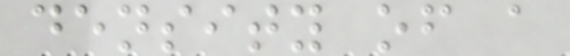density of a
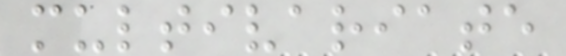multivariate
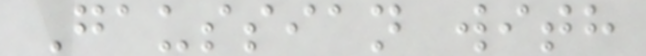Gaussian with
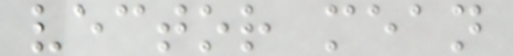vector mean
